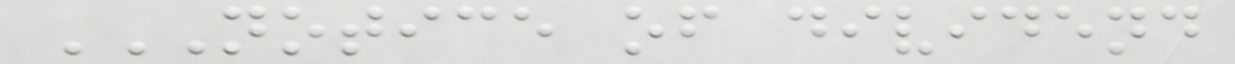NOTICE OF DIVIDEND
